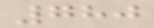780
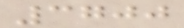3700
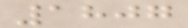1807
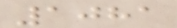1081
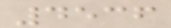4536
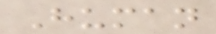Human
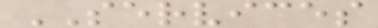SERVICES
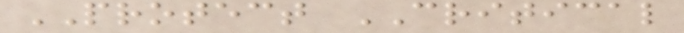PROTECT CRITICAL
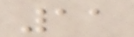11
